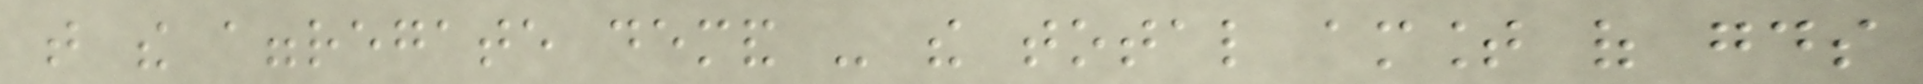that the aggregate demand - the total amount of goods
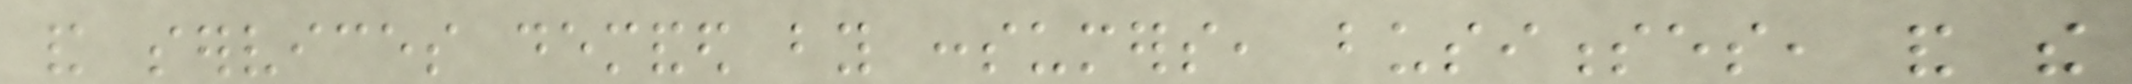and services demanded by consumers, businesses, and the
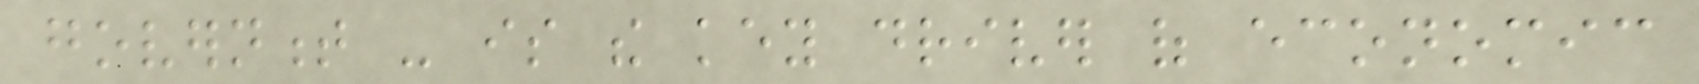government - is the key driver of economic
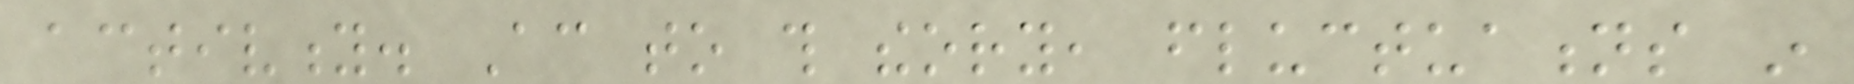activity. According to this theory, fluctuations in
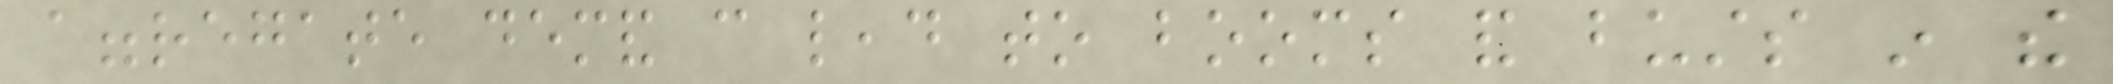aggregate demand can lead to booms and busts in the
